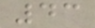43
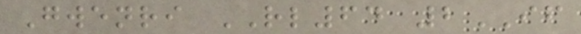Gwenri RL64 2IF
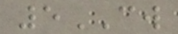5CW
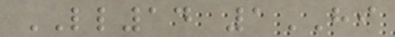LL14 1HI
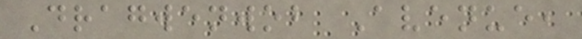Dragwenwob Avenue,
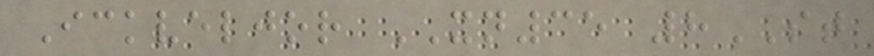Ickveljor XN35 8ST
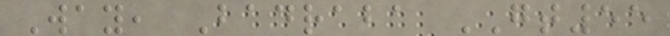Way, Badraba GT55
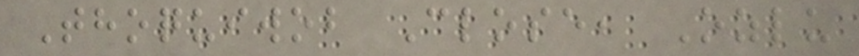Thoquiwob Close, Ozlu
